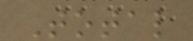Total
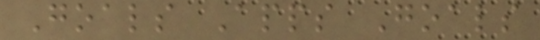Goals Apps Goals
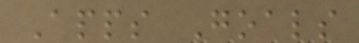Apps Goals
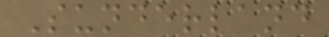Sunderland
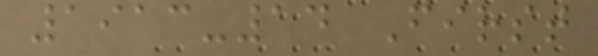1913-14 First
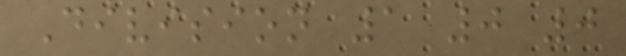Division 1 0 0
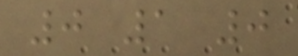0 1 0
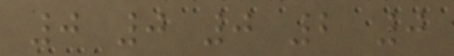0 0 0 2 0
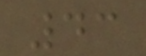43
